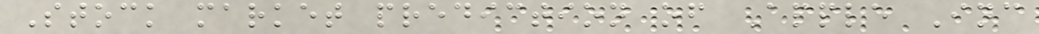Stock market prediction of Apple Inc
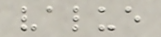value
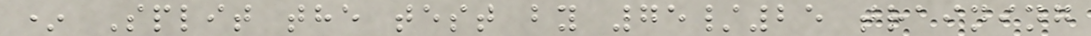* Split the test by 75/25 training
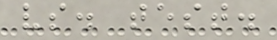vs. test.
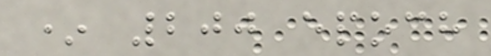* 200 epoch
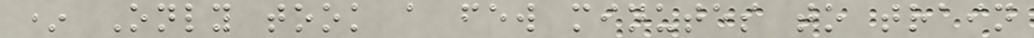* Only took a few minutes to train
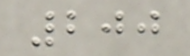200
